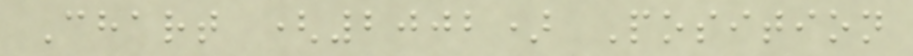Chart (2002) Position
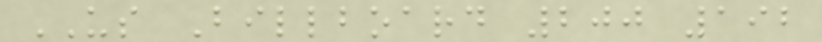US Billboard 200 192
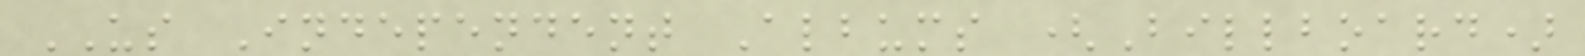US Independent Albums (Billboard)
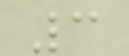3
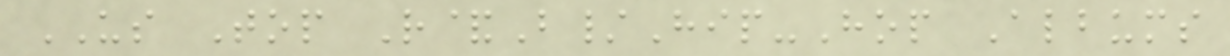US Top R&B/Hip-Hop Albums
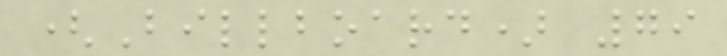(Billboard) 79
